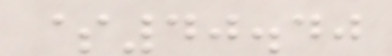$40.40
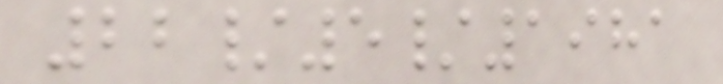22/5/1981
